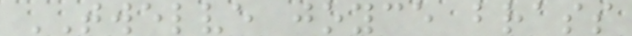TWELVE joyce brass
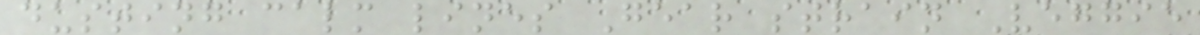dusting calm lines Gear strain Veggie
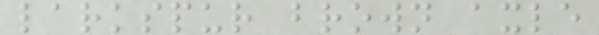larkspur brown axle
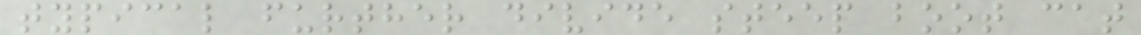typical further divide steep boot cat
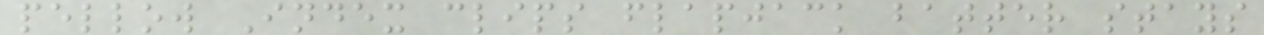pellow Index clips flapjack batter stays
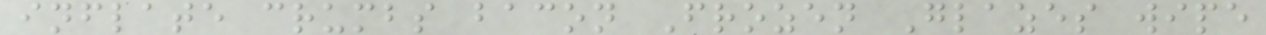inflate crumbs bacon Frozen Glazes wipe
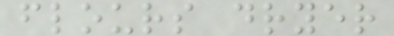flours dryer
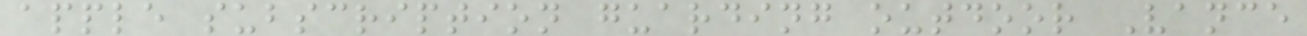apple subscription guarding outdoor Vance
